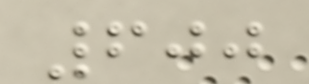600
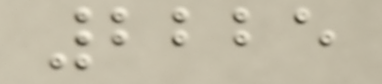2225
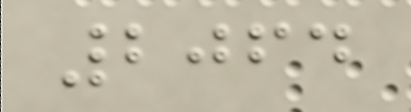2064
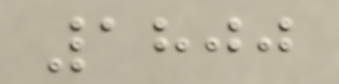1800
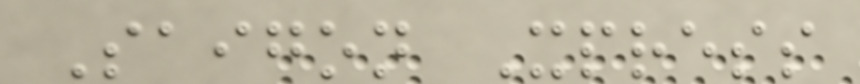Saigon Xpress
